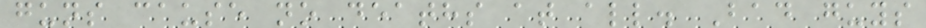guns cause no deaths at all. Bad guys
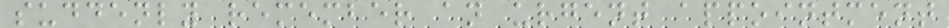suddenly remember an urgent appointment
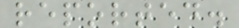reported.
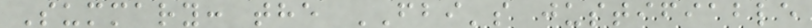Summary: the FBI's justifiable
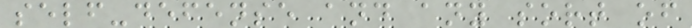self-defense and any sort of
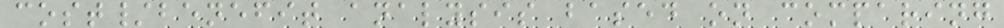cost/benefit analysis based on comparing
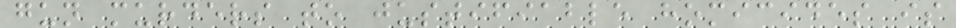gun murders to justifiable homicides is
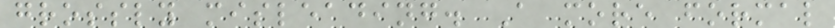grossly misleading. A more formal
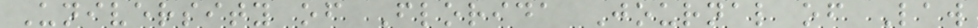University of Florida Journal of Law
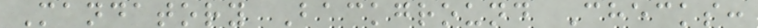Mandatory Background Checks:
